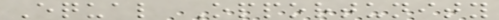Equal Opportunity
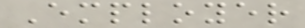Employer
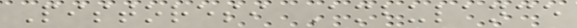Pistoresi Ambulance
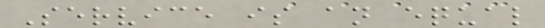Service is an equal
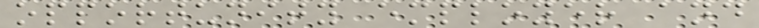opportunity employer and
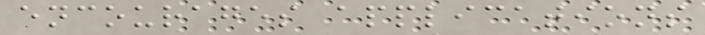encourages applications
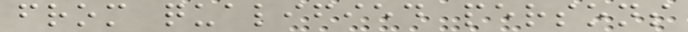from qualified persons
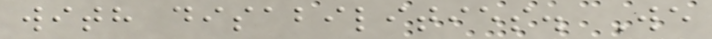with disabilities. We
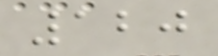120
